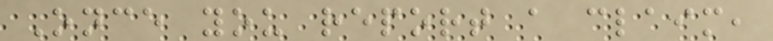Once you report a claim,
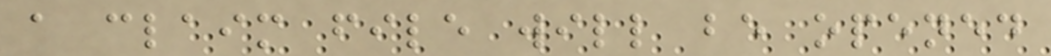a claim file will be opened
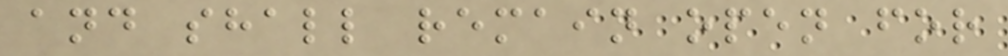and shall remain open for
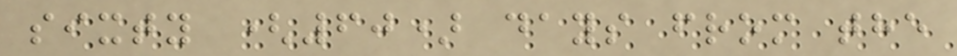sixty (60) days from the
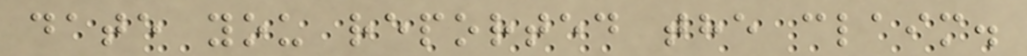date you reported the claim.
